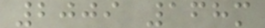2009 168m
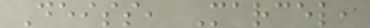Deiss, Marcel,
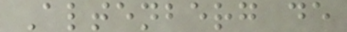Altenberg de
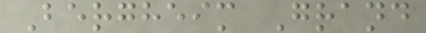Bergheim Grand
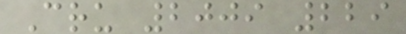Cru 2009 229
